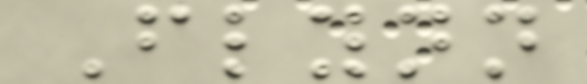Flynn
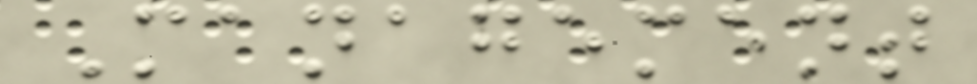Management
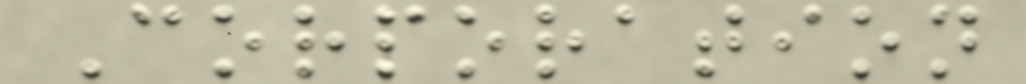Corporation
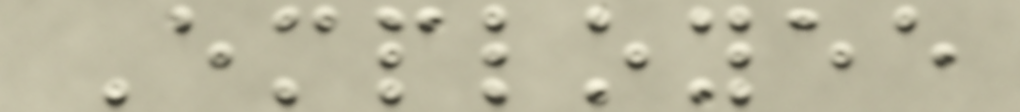Employee
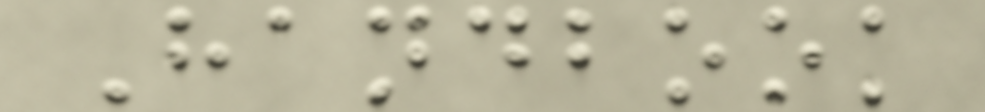Handbook
